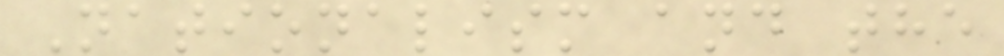Nationalism and the
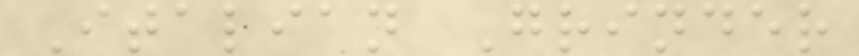Italian Grinder
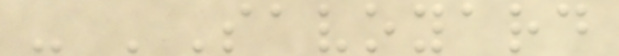- 'Savoyard
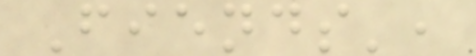Fiends',
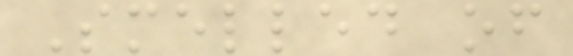Smelled of
